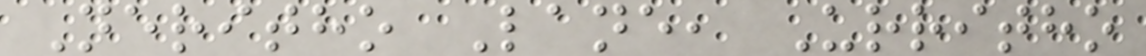Neritho Lane, Urritho
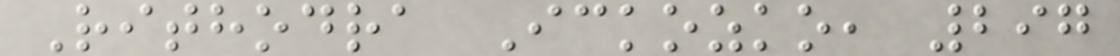Rithodra Ickozko, 297
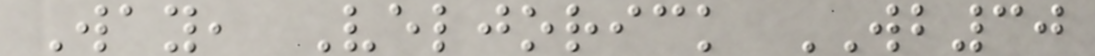Way, Veljorick WB30
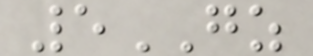5GZ
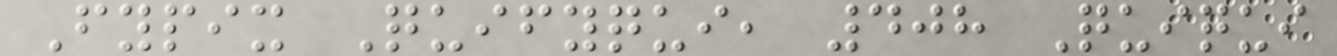Fypix Quifyqui, 408 Quiqui
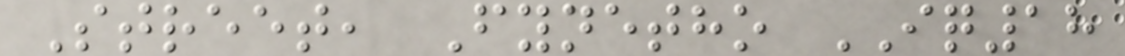Street, Fynetho IQ18
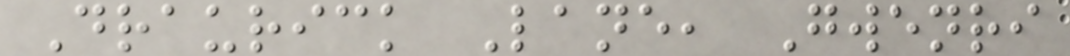Draurick Lane, Gwenri
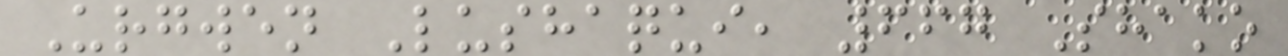Urgwen Lushaqui, 667 Shako
